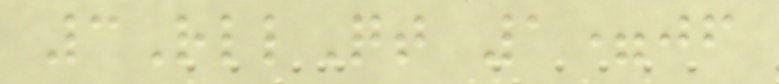3RllQt 1=jf
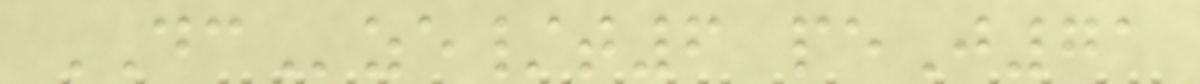DCze/t6 peJ71
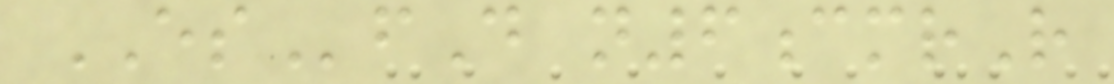ESfD n6cmrR
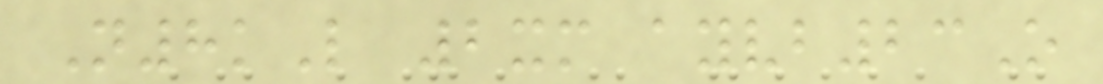N8kL 2xm ayvb23O
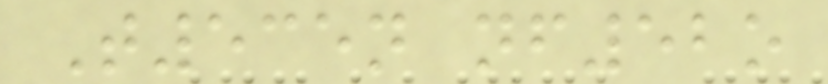T535n nf52o
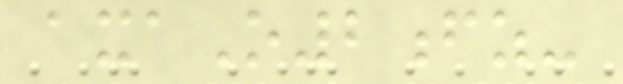axaO2fz-
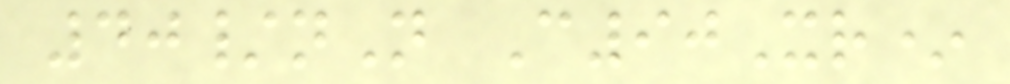40/nN C90Xr*
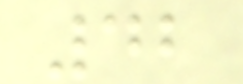42
